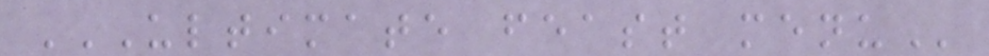ULTIMATE FEAST MENU
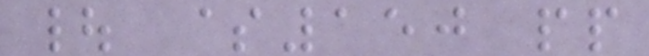| $150 pp
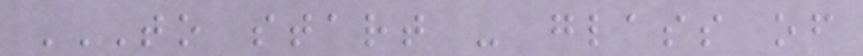TO START - GLASS OF
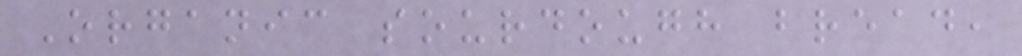Organic sourdough bread,
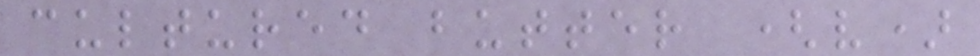cultured butter (v)
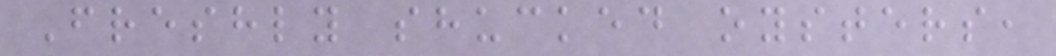Freshly shucked oysters,
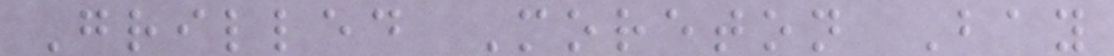Grilled Moreton Bay
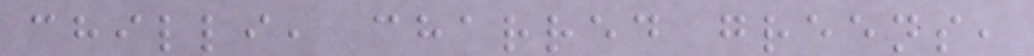chilli, charred greens,
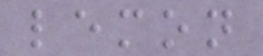lemon
